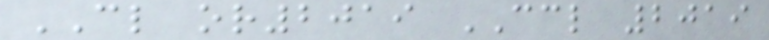CL or2019 CCL 2019
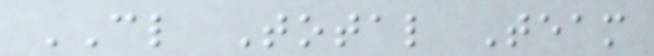CL Total Team
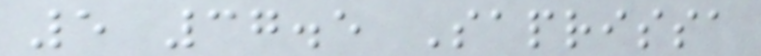5 37.5 Saprissa
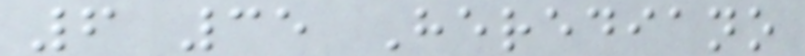6 35 Herediano
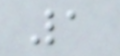1
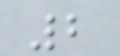2
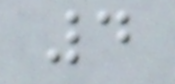4
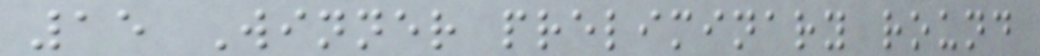15 Winner preliminary round
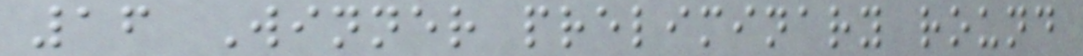16 Winner preliminary round
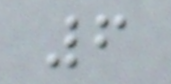6
